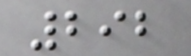292
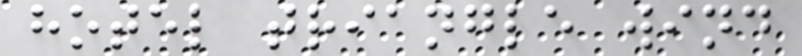hotel triangle wind
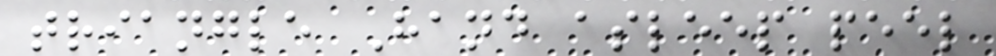triangle Hand asleep peel
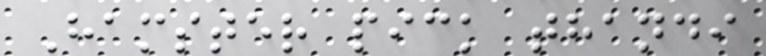Hamster pick thandi
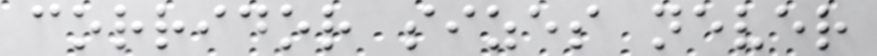corridor sizes never
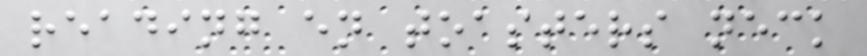reading en toasters neck
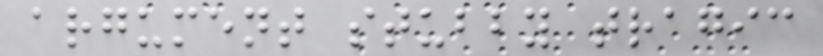argument stubby tragic
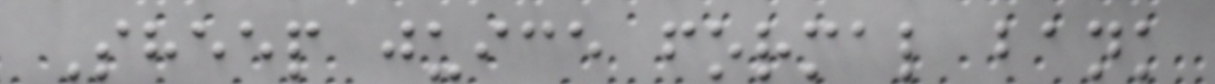Sheep juice formal bank
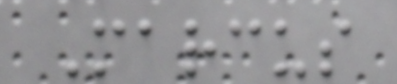Marcus
